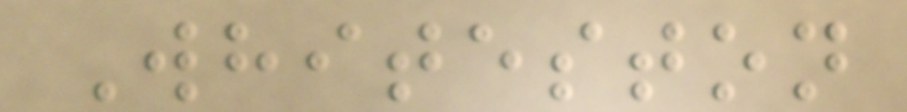Whiteston
